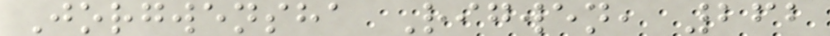Jorgwensha Rigwen, 262
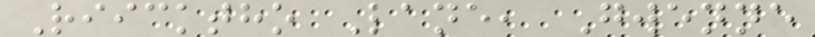Riicktho Lane, Gwenne
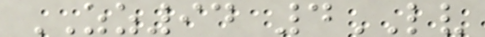ZZ94 4LV
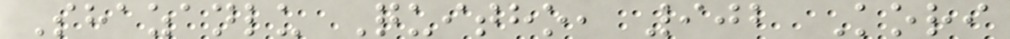Shazanlu Quitho, 902 Kori
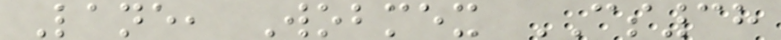Lane, Wobmex CS38
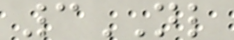3NL
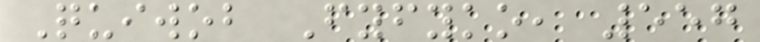Quiwob Fyfyko, 557
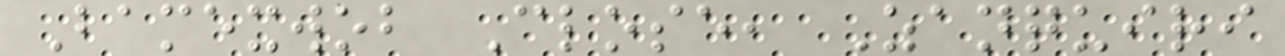Bamexwob Close, Zanquiri
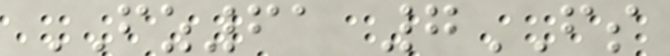FZ61 7FS
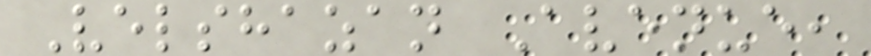Velshazan Avenue,
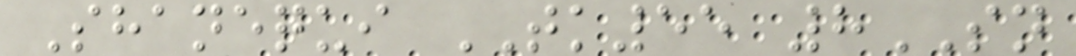Shanequi TK55 8SN
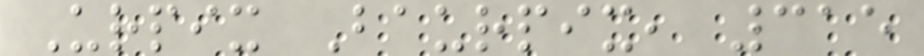Urpix Baurpix, 315
